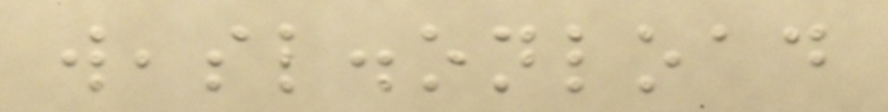weasl.onload
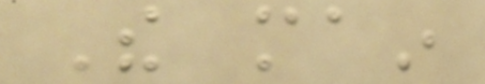The main
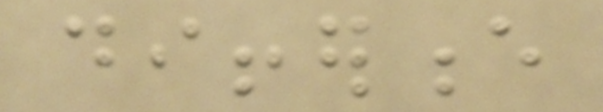difference
